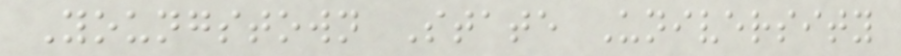Youngstown State University
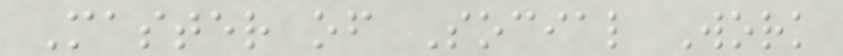Master of Social Work
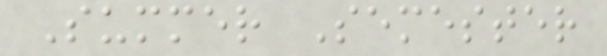Summer Semester
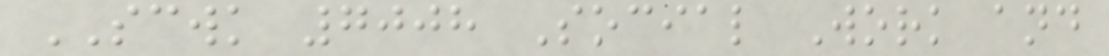SCWK 7008 Social Work and
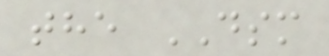the DSM
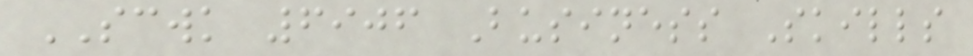SCWK 6906 Business Skills
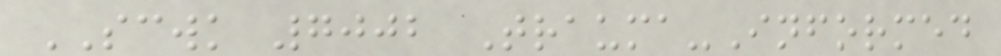SCWK 7002 Trauma-Informed
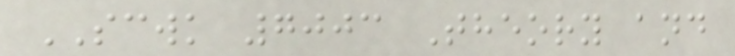SCWK 7003 Theory and
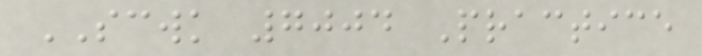SCWK 7004 Practice
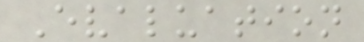Evaluation
